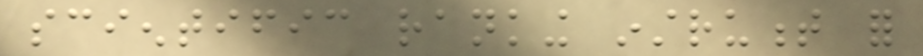scientific ranking instrument for
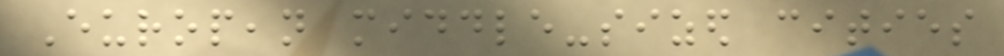European middle-sized cities
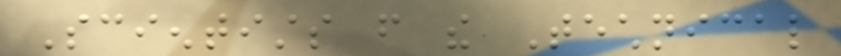Scientists from the Technical
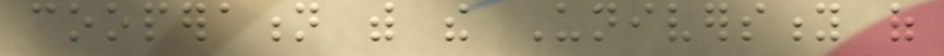cooperation with the University of
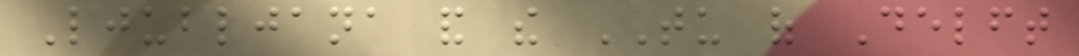Ljubljana and the TU of Delft
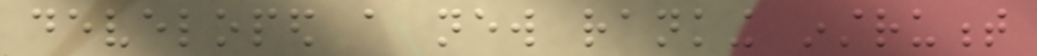developed a new ranking instrument
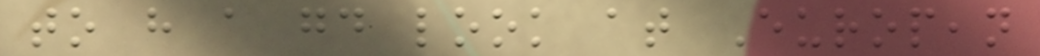to have a good look at European
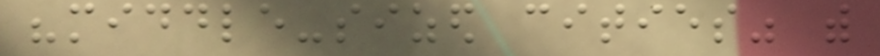"middle-sized cities" with
